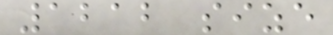1212 size
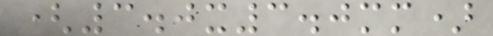(3.0x3.0mm)
